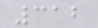312
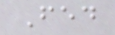Fed
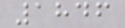1846
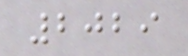2029
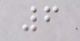6
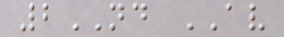2ND AV
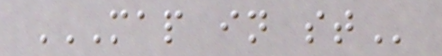MAP IN ST
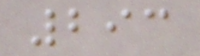293
